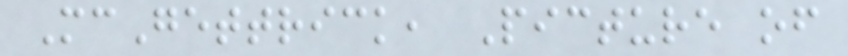McGettrick, Picture of
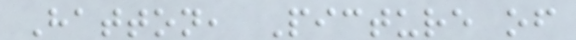Hatton, Picture of
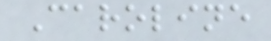Caroline
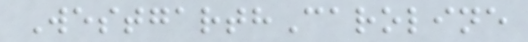WestgarthCaroline
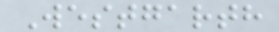Westgarth
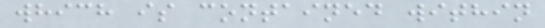which is contained within
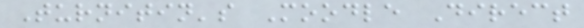Turnitin's Moodle Direct
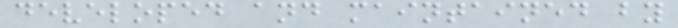developed and maintained by
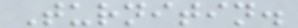Turnitin.
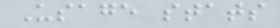Usage stats
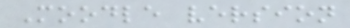Moodle version
